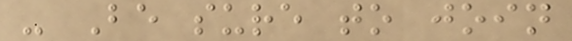- Be sure to join
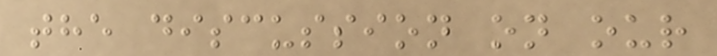the discussion on our
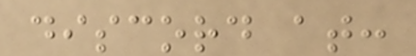discord at:
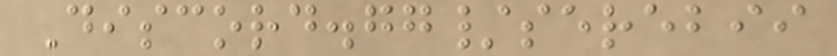Discord.gg/serebii
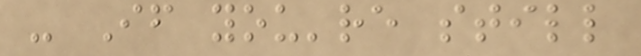- If you're still
